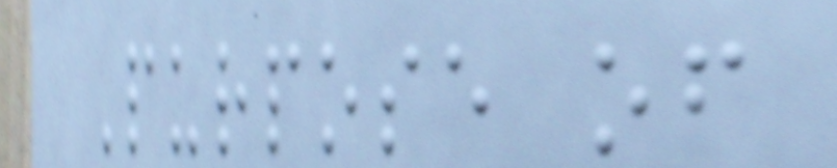Purpose of
